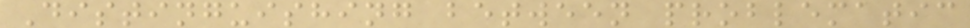Distinguishing between problematic
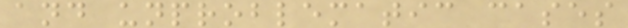and unproblematic cases
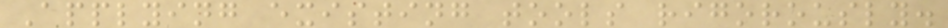Applying existing tools rigorously.
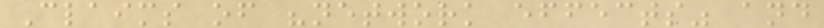Claims of "network effects" and
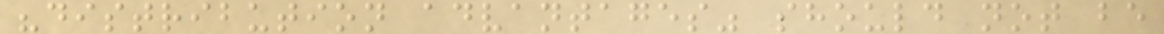"distribution advantages" should not be
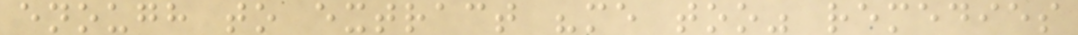enough to extract "me too" remedies
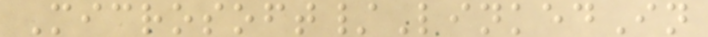Microsoft/LinkedIn
